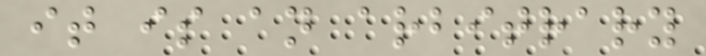it is an arbitrary
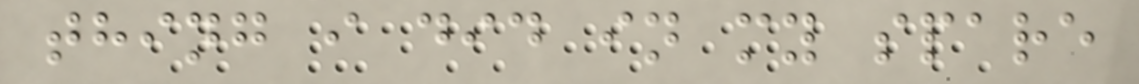thing i did in my spare
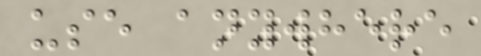use anywhere
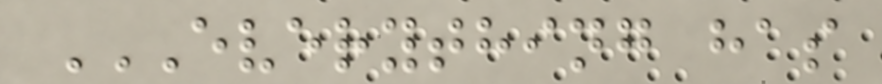EVERYTHING HAS
